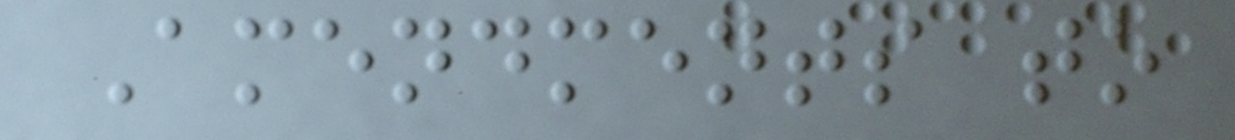Amendments to
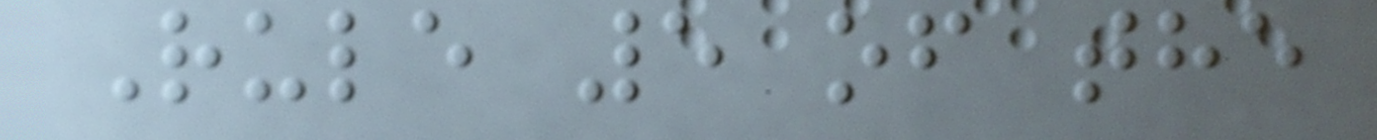Rule 5 of the
